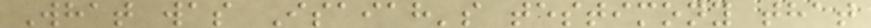What was Isaiah's testimony that
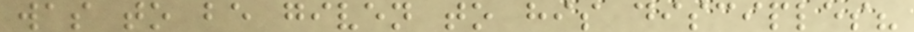was to be given to his disciples?
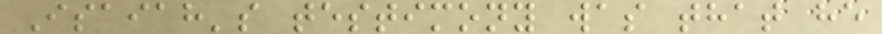Isaiah's testimony was that he
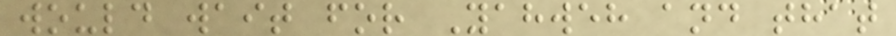would wait for Yahweh and that
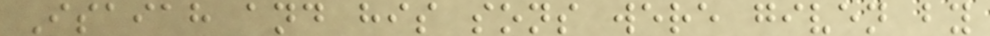Isaiah and his sons were given by
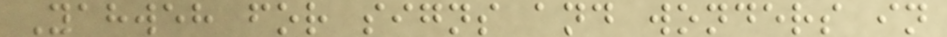Yahweh for signs and wonders in
